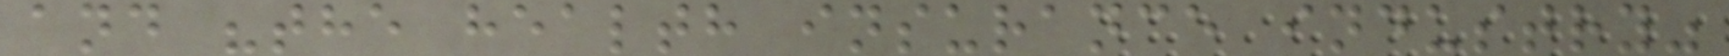and "the health insurance industry"
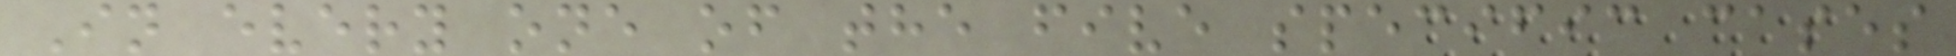In every one of the five specific cases
